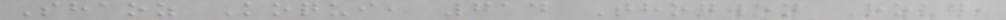Shaoz Koqui, 714 Thogwen Road,
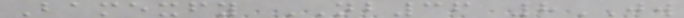Bamexfy NB36 8JW
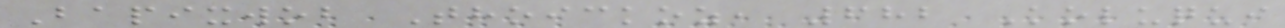Bapixwob Thoickoz, 682 Koluqui
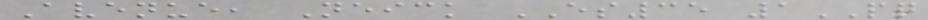Avenue, Neick ES35 1PQ
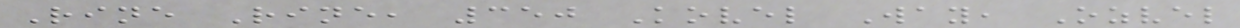Rine Rine, 350 Kovel Way, Ozvel
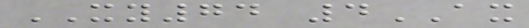XY74 4AX
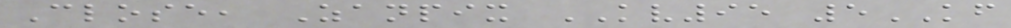Close, Zanpix KV95 5KF
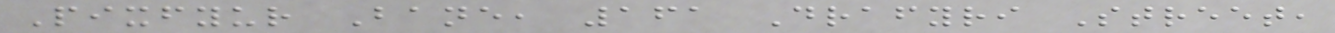Pixfyur Bane, 161 Drafyri Street,
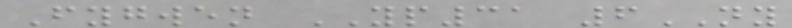Fygwen YP31 6NY
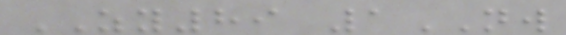ZY89 1NW
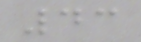43
